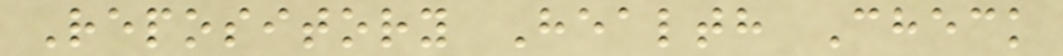Repository Health Check
